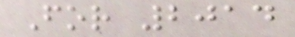For 2014
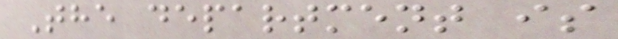The department is
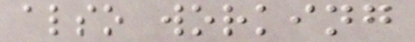also working
